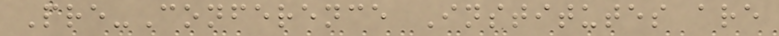Pre-Conference Institutes are
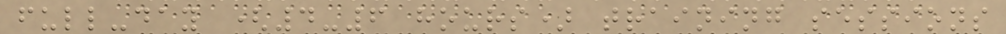full-day (4-6 hours) training sessions
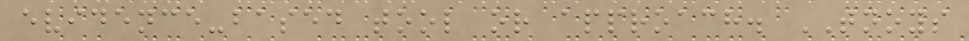evidence-based tool or approach. TNOYS
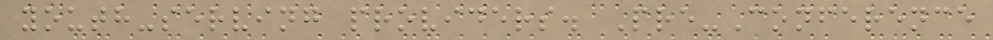youth-serving providers. Pre-Conference
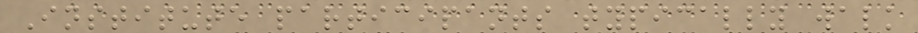Institute participants typically walk
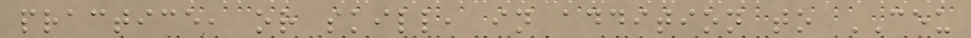practice, or skill, in addition to CEU
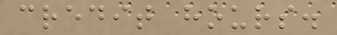credit hours.
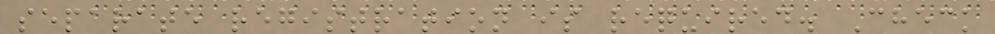separate registration is required. Check
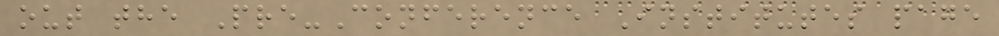out the Pre-Conference Institutes page
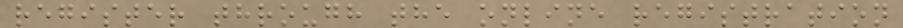register through the online registration
